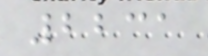2231
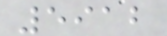5912
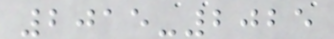2015-2025
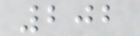202
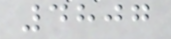4807
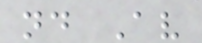nd Av
